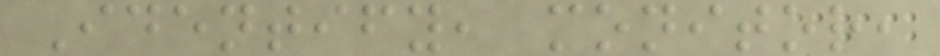Identify, monitor,
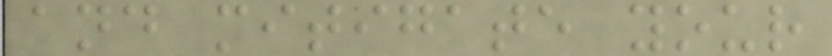and mitigate your
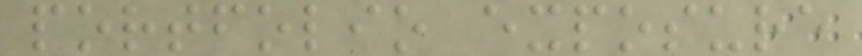portfolio exposure
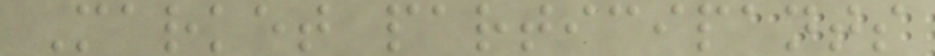Market participants
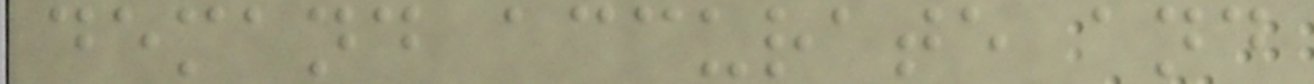demand accurate and
